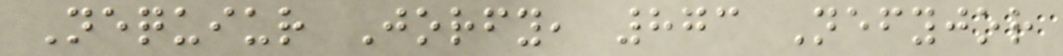Nequiur Jorfy, 873 Nefyjor
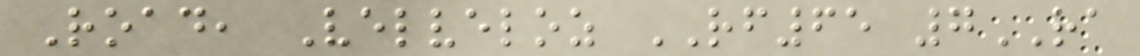Road, Velveloz RF65 7RA
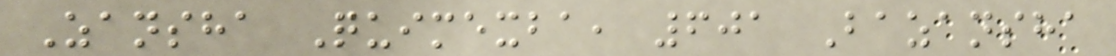Zansha Quimexba, 601 Bazansha
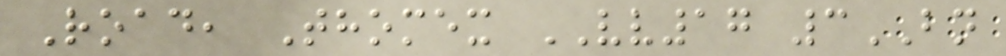Road, Thomex VV17 3BN
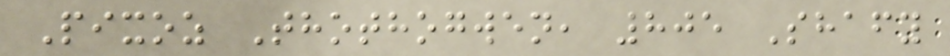Pixoz Thothogwen, 805 Shafy
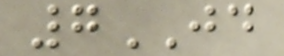7JD
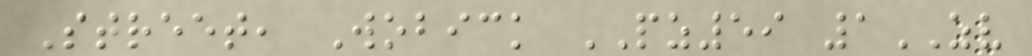Street, Wobick PZ59 1ZV
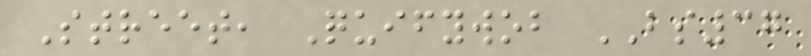Street, Quifywob BS37
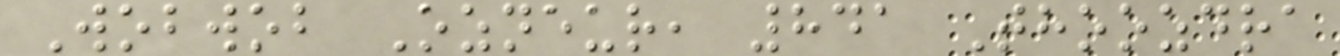Wobwob Ozneur, 841 Thoozdra
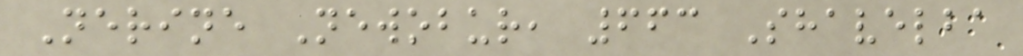Nerine Newobur, 663 Shavelba
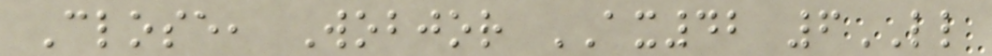Close, Wobjor AX42 6LL
